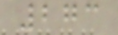273
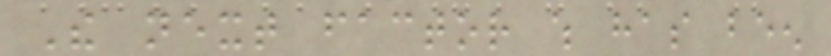The next factor which has been
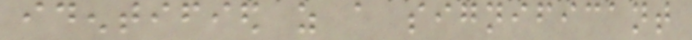identified as a significant
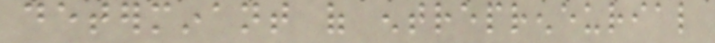determinant of entrepreneurial
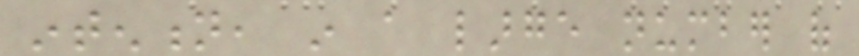intention, in a large number of
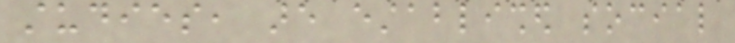studies, are established social
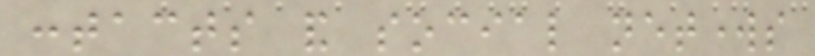contacts and social networks
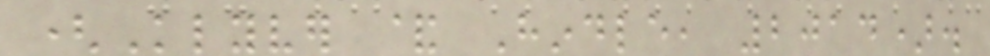(Klyver & Hindle, 2014).
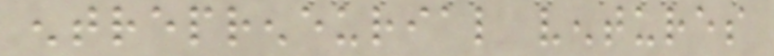entrepreneurial ventures
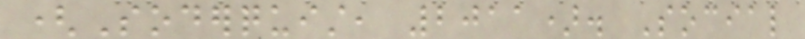(Soderquist, 2011). Social
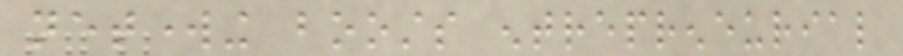networking boosts entrepreneurial
